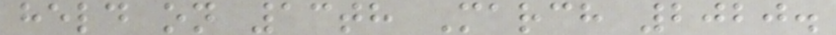held on 13th March 2020.
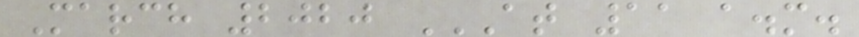March 2020 AT 11 A.M.
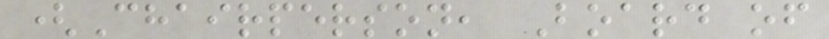(Chairperson, Board of
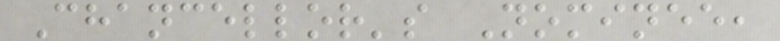Chancellor's Nominee,
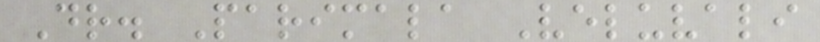Dr. Parimala Veluvali
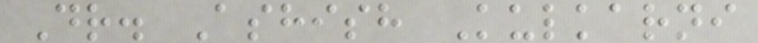Dr. Ashish Kulkarni
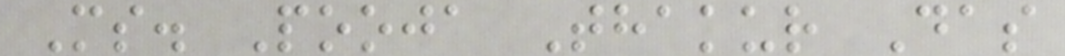Ms. Pooja Thakur Das
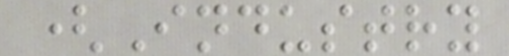(Industry
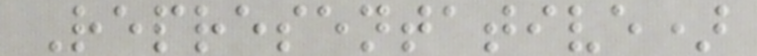Representative)
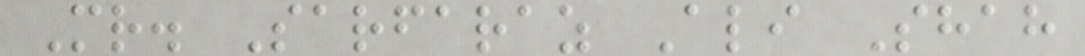Mr. Sarfaraz Ali Shah
